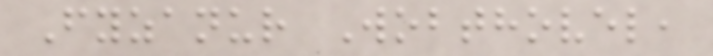Fyzanur Wobthovel,
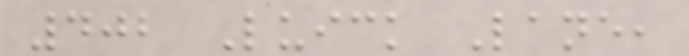402 Luick Lane,
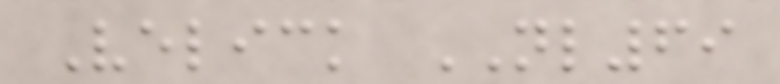Velick NL69
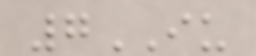7IU
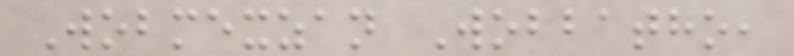Wobmexzan Wobbatho,
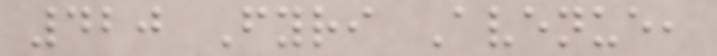420 Fyri Avenue,
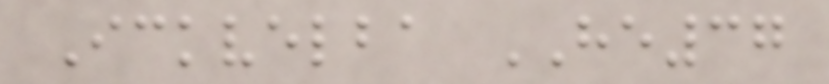Ickvelba HE37
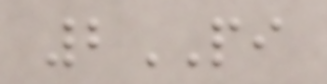2PI
